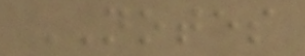NOTES
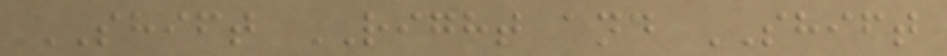SHIFT RIGHT and SHIFT
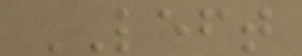LEFT
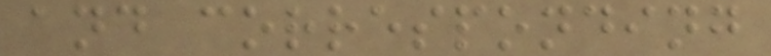and corresponding
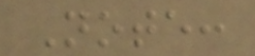Note:
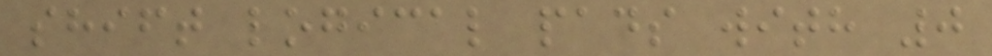shift logical pads with 0
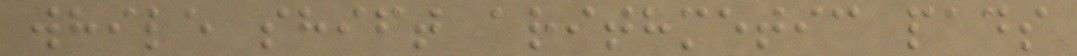while shift arithmetic pads
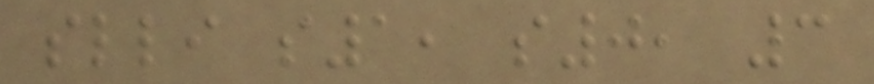slli s1, s0, 3
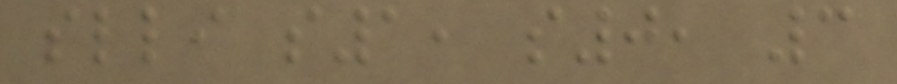slli s1, s0, 3
